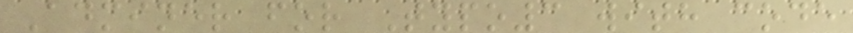Adminer for Typo3 with code
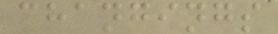changings
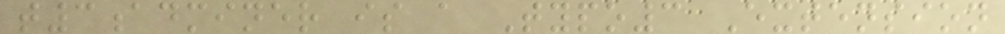t3adminer is a Typo3 Extension
